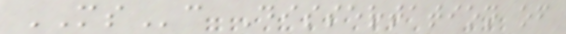MSc Dissertation of
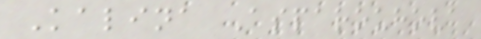Kalina Asparouhova
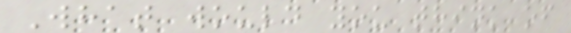What would you think of
